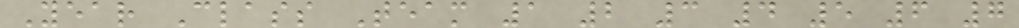Year Class Team 1 2 3 4 5 6 7
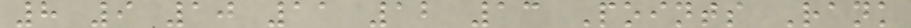8 9 10 11 12 13 Points Rank
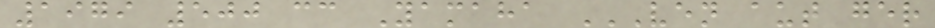1979 500 cc Yamaha VEN AUT GER
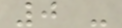0 -
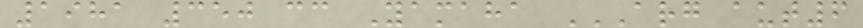1981 350 cc Yamaha ARG AUT6
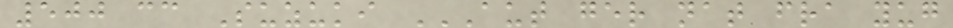500 cc Suzuki AUT GER NAT FRA YUG
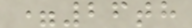=26th
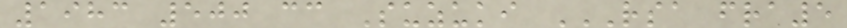1983 500 cc Suzuki RSA FRA5
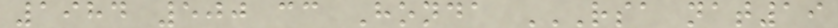1984 500 cc Honda RSA NAT19
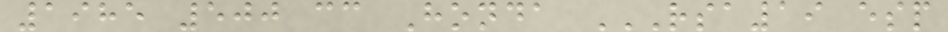1985 500 cc Honda RSA19 ESP
